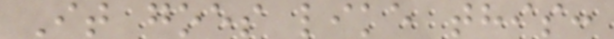It goes like this:
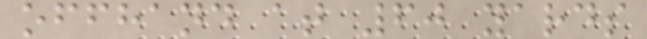offhand at 60 yards
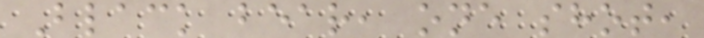Black bear, one shot,
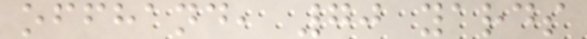offhand, 70 yards
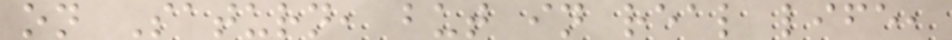on Saturn, but in real life,
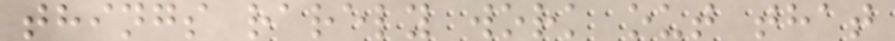things rarely work out that
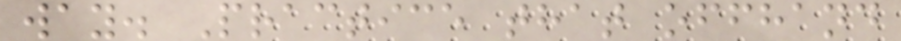way. Practice that offhand
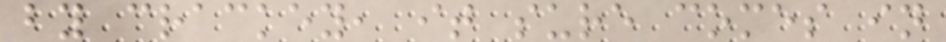by crackey, it sure comes in
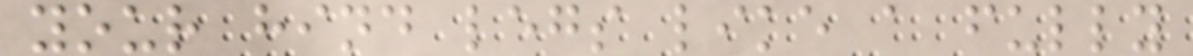your hind legs like a fully
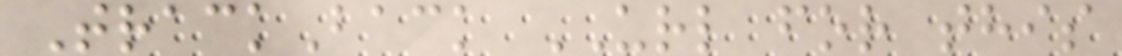TrackBack URL for this
